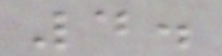4.
